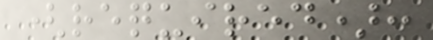(required):
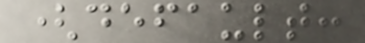(default:
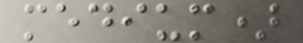medium)
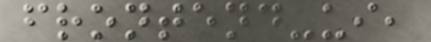frontend-ui,
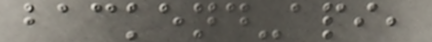backend-api,
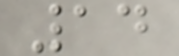14
